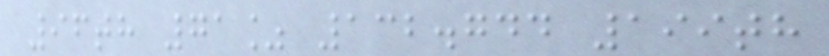96th 71% 132.744 199th
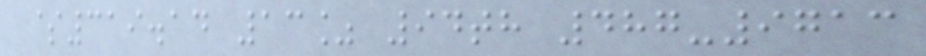$319.14 13% 94th 487-9713
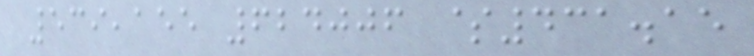539,155 624006 $431.15
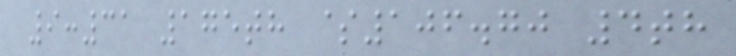9:31 175th $106.70 4th
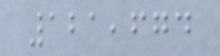121,674
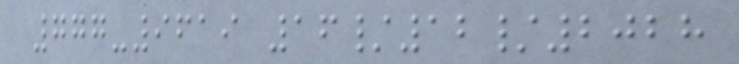777-9619 16/12/2028
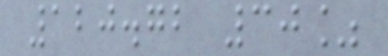120.72 30%
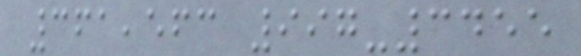361,563 997-3455
